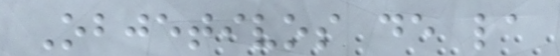Objetivos de la
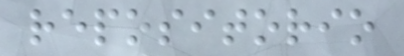repositorio
